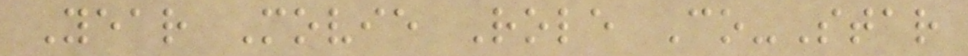Year Movie Role Co-Star
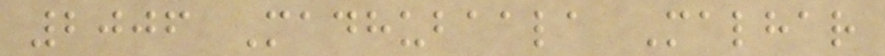2006 Madhubaala Malhar
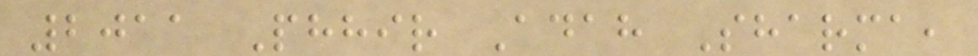2011 Phhir Adah Sharma,
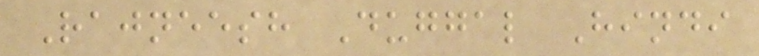Rajneesh Duggal Hindi
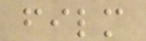film
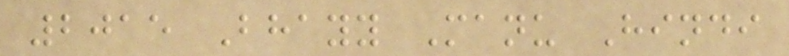2015 Bhayy Manu Hindi
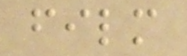film
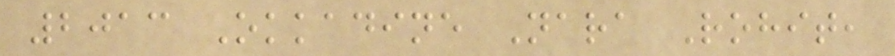2013 Okkadine Nara Rohit,
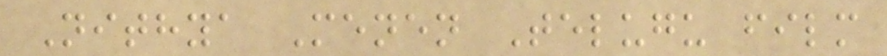Nithya Menen Telugu film
